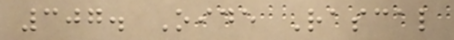307. Oide Rascal
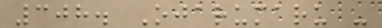308. Ojarumaru -
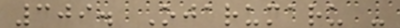309. Ojarumaru -
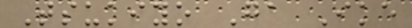Tsukiyo Ga Ike
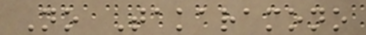No Takaramono
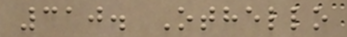310. Othello
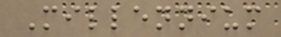Millennium
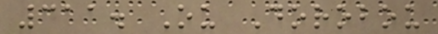311. Ou Dorobou
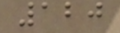120
